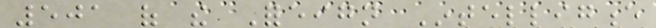501 of the Foreign Intelligence
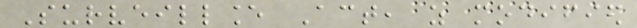Surveillance Act, as modified
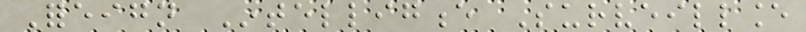Foreign Intelligence Surveillance
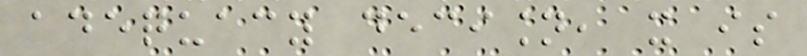adequacy decision, it is
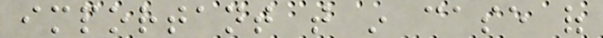important that in case of
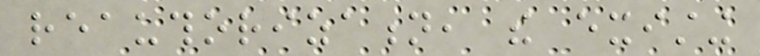reauthorization, the existing
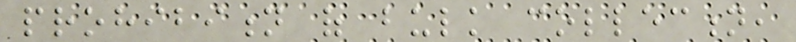prohibition of bulk collection,
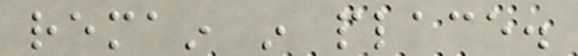remain in place.
